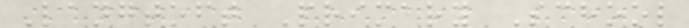Langtoft Primary School
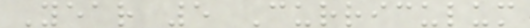Year 5 Curriculum
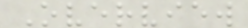Overview
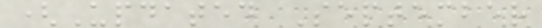(Updated September
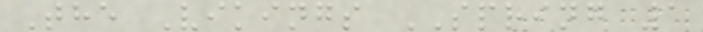The Vikings SPRING 1
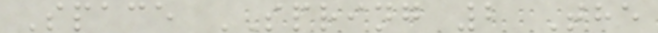Space SPRING 2 The
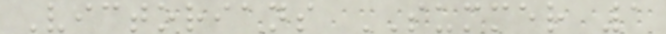Victorians SUMMER 1
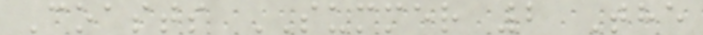Coasts SUMMER 2 The
